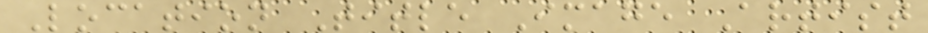Location Title Image Artist
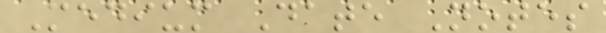Medium Date Notes
